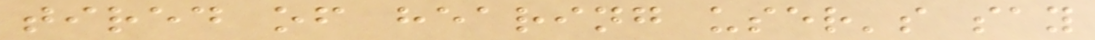tired of hearing user's say
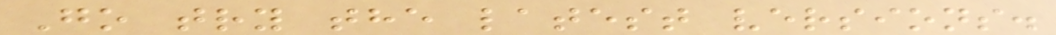Go try the latest versions.
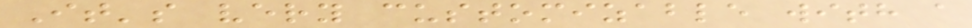It's very customizable with a
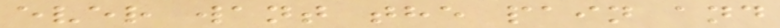ever want the pain and
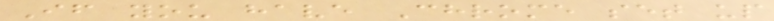If you have Chrome set up
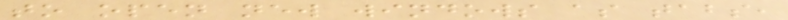to open new windows as tabs,
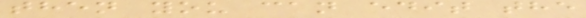then you can edit the
